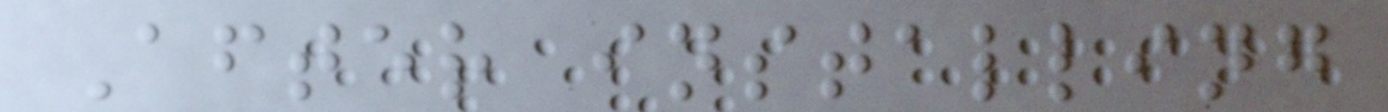After installing
